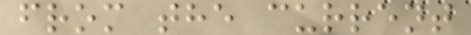from the current
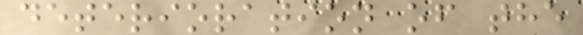deterioration of the
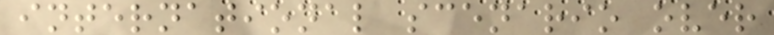international scenario over
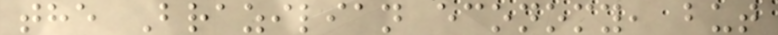the Brazilian economy, but
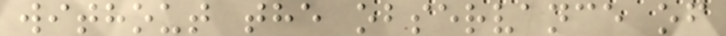without the observance of
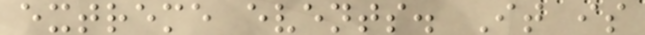extreme events. It is
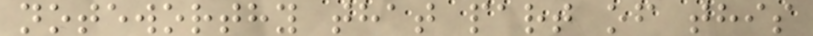noteworthy that part of this
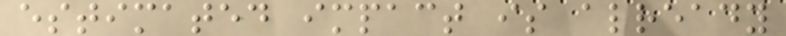estimated impact is already
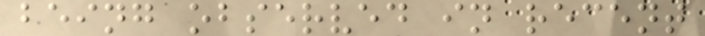being observed in recent
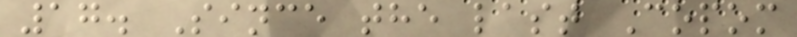17. Since the last Copom
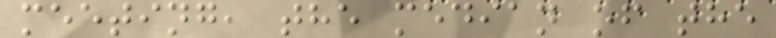meeting, the median of the
